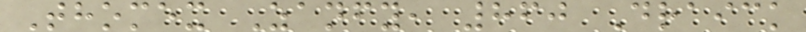Thomex Zanfy, 860 Draick
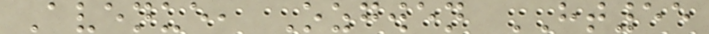Avenue, Ozgwen HT55
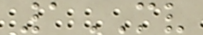1MV
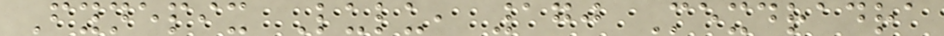Fynepix Lulu, 170 Mexdradra
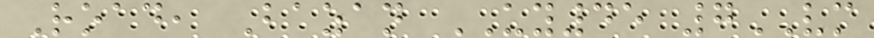Road, Bazan UY45 7VM
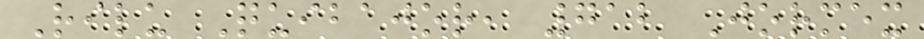Rilu Quibajor, 712 Jormex
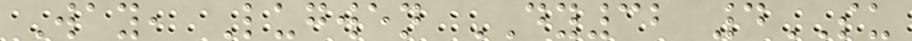Way, Lugwen DY32 4SU
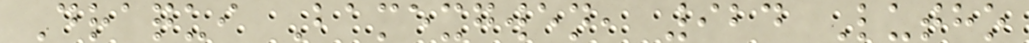Draqui Bamexgwen, 924 Lutho
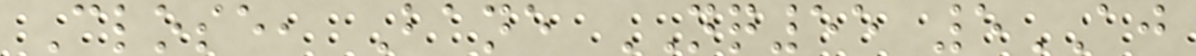Close, Bane NQ55 5AJ
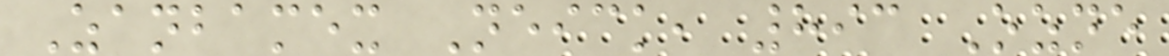Zanbamex Neick, 893 Ozne
